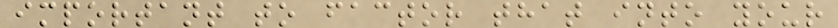important to factor that into your
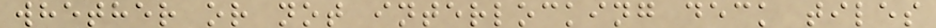whether or not interlocking deck tiles
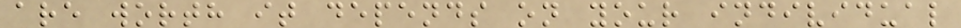are worth it depends on your individual
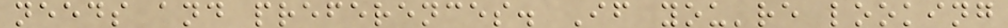needs and preferences. If you're looking
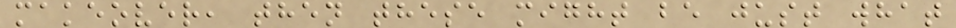makeover, then these might be just what
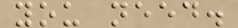you need.
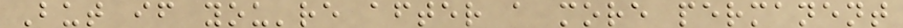But if you're after a more permanent
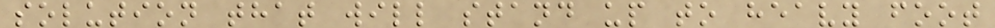solution that will stand up to heavy foot
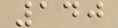140
